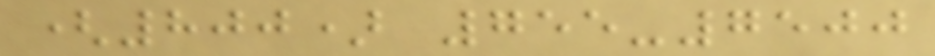(800) 755-7500
